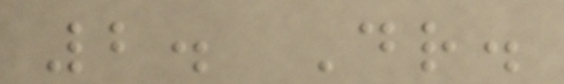2. Dr.
